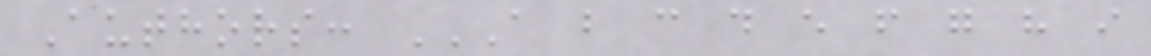Authors: A B C D E F G H I
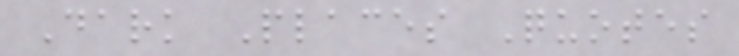Dark Places Quotes
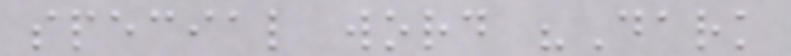special word "Dark
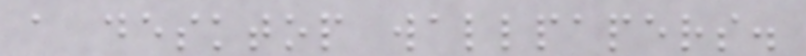a desktop wallpapers.
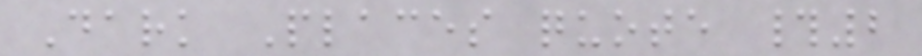Dark Places quote #2
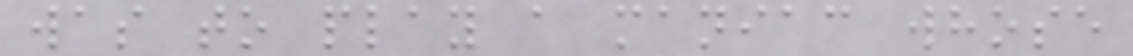was to play a maniac whose
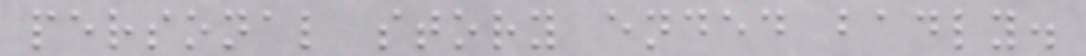personal story ended badly.
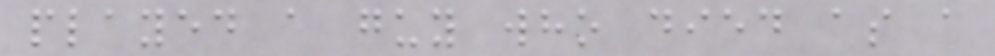played a guy who died as a
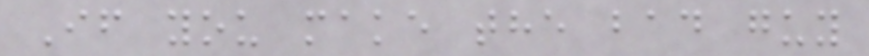If you make the bad guy
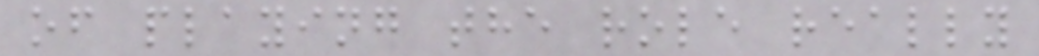of playing the role really
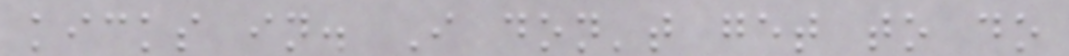kicks in. I don't get to do
